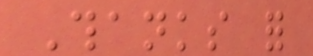Thanks for
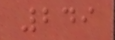249
